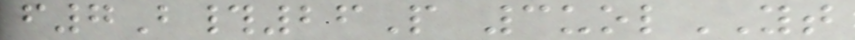f7B#26P 3uolYT
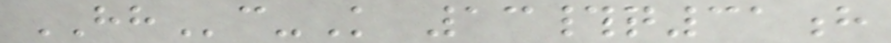HHc-K 13#q31h
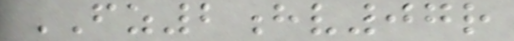FZ2hv07r
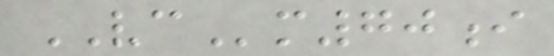VCm70i
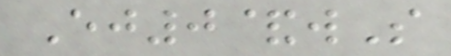Ej0&wS
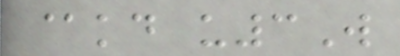@kd u3W
